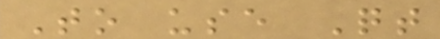To use Qt
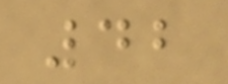42
